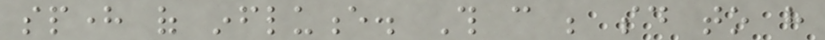sphere of influence. This can be said to have
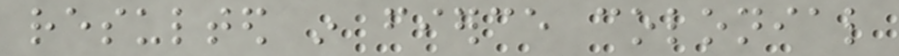resulted in fierce colonial
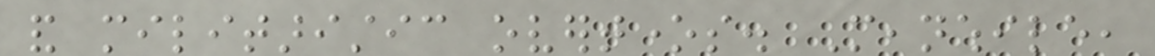and militaristic overtones. Meanwhile,
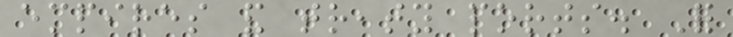empires and treaty ports. For
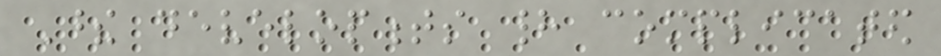These developments had complicated
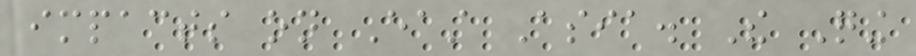impacts on East Asia. The Qing
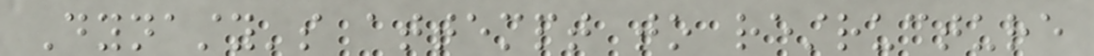Dynasty's attempt to restructure
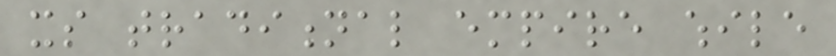its traditional empire while
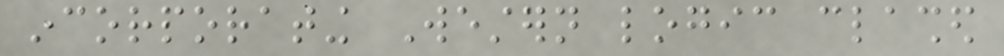incorporating Western logic clashed
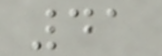41
